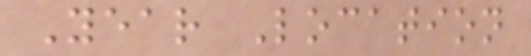Year Location
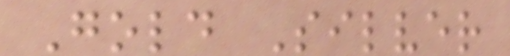Gold Silver
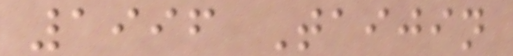1996 Taijin
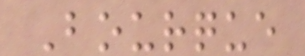Bourque
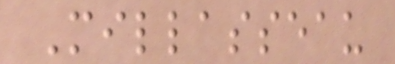Millasseau
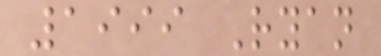1999 Ryan
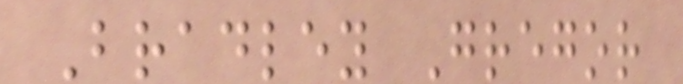Bradley Gregor
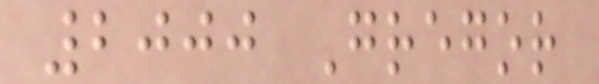2000 Gregor
